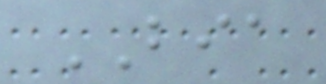BIA
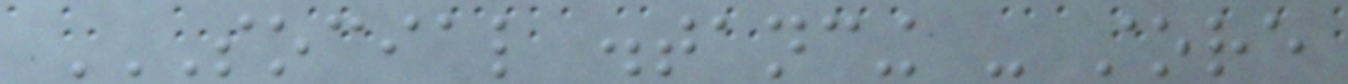SOCIAL DISTANCING - STORE
